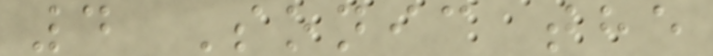4 Sonic the
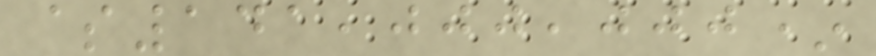$141,000,000*
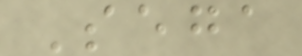Sega
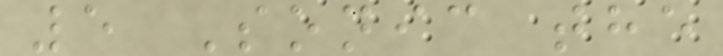5 Sonic the
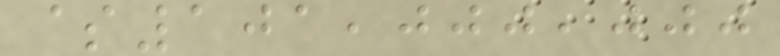$101,000,000
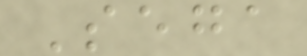Sega
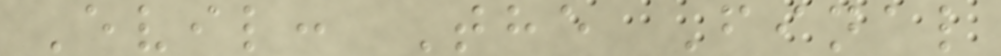Evil: The Final
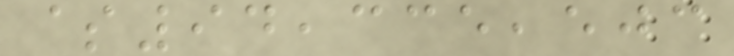$94,335,503
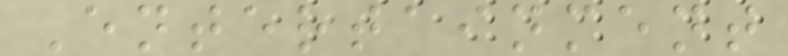Entertainment
